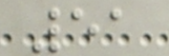51
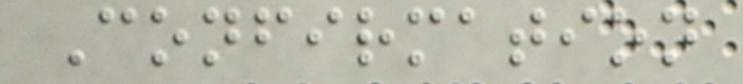Confirmation
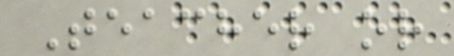Teacher or
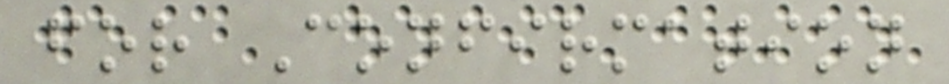for Confirmation
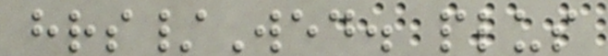hrs/Wed. plus
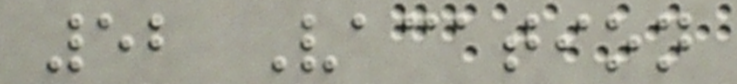52 Vacation
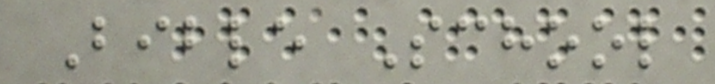Bible School
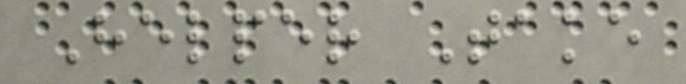Helper Take
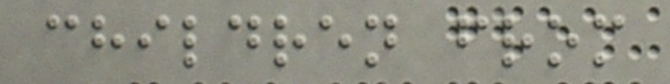children from
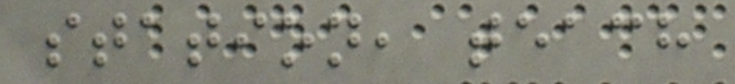station, teach
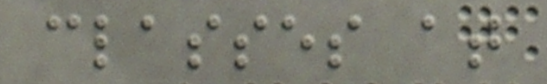classes at
